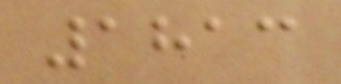1813
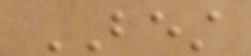BEST
